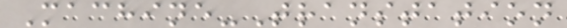Machine-Transtation
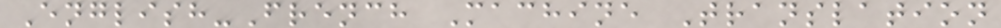English-French Machine Translation
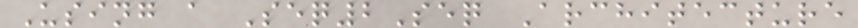Using a Seq2Seq Architecture
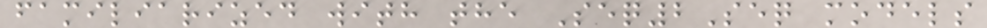familiarized with the Seq2Seq models
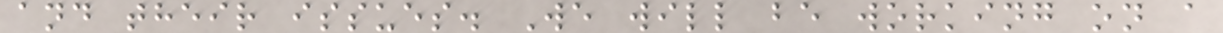and their issues. We will be working on a
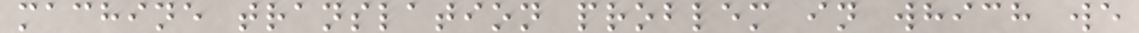machine translation problem in which we
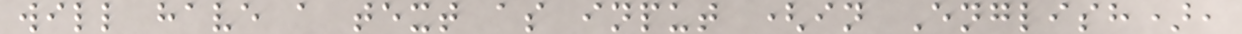will have a text as input (in English),
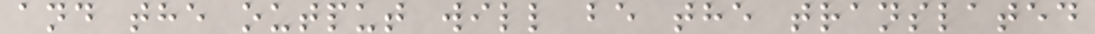and the output will be the translated
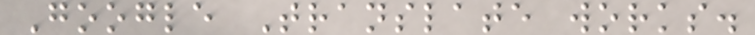Google Translate works.
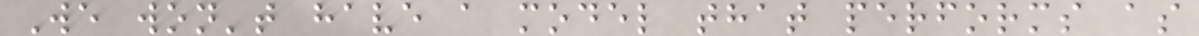We won't have a model that performs as
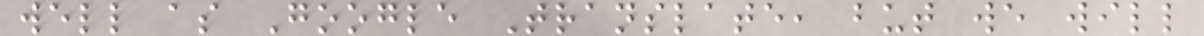well as Google Translate, but we will
